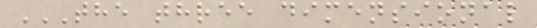THE THREE DIMENSIONAL
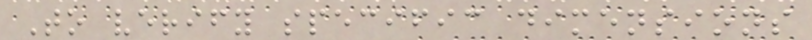To verify specific dimensions
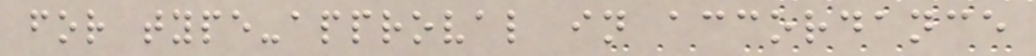for type-approval in accordance
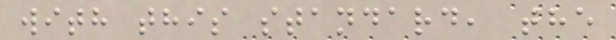with this standard, the
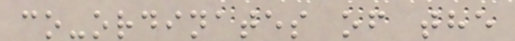co-ordinates of the
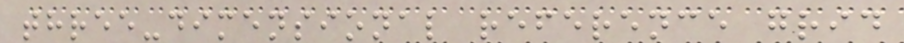three-dimensional reference grid
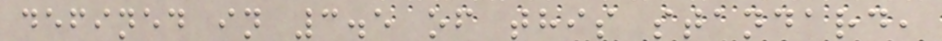defined in 3.5 of this standard,
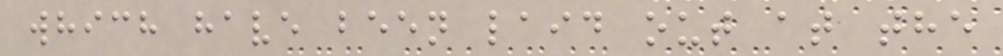which have been laid out at the
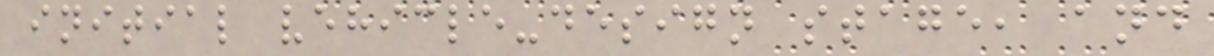initial vehicle-design stage, and
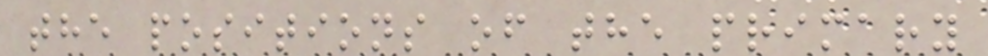the positions of the primary
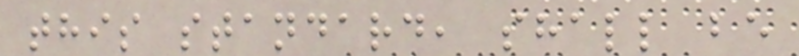this standard, shall be
